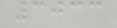3033
